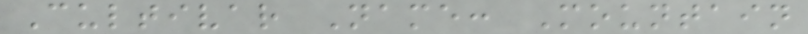Cultivar Name: Mountain
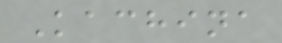Kachina
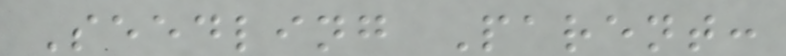Seedling Parent:
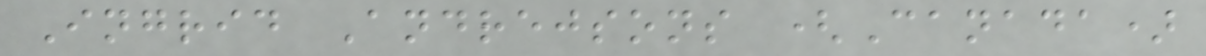Ingrid Andrejsons (Canada)
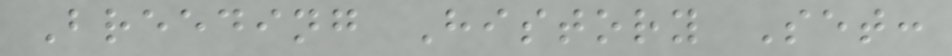Breeding History Set:
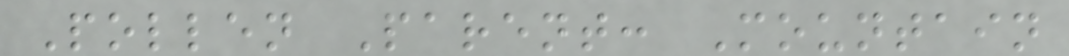Pollen Parent: Mountain
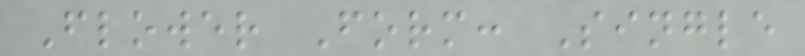Flower Form: Single
